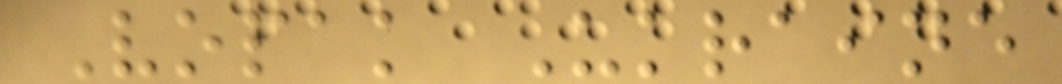Vopak Ukraine
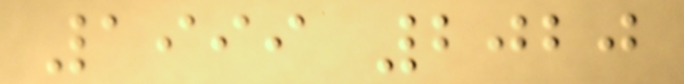1999 2020
